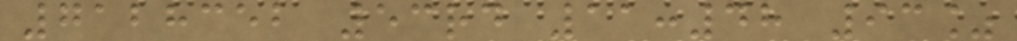7128352 53rd 11:48 93%
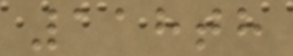118th
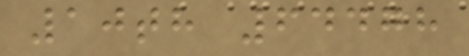10th 64478
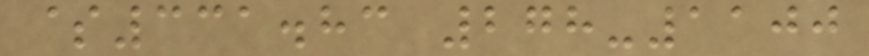$331.83 278-1100
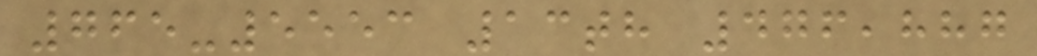765-5553 13th 476,887
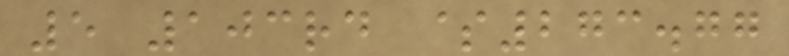5 103rd $273.77
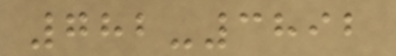782-3892
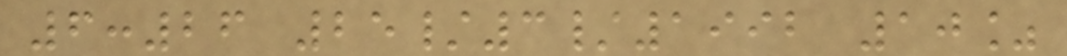6:26 25/3/1992 10%
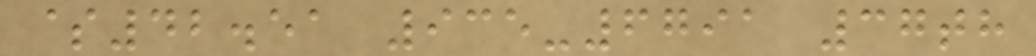$42.51 935-6791 37th
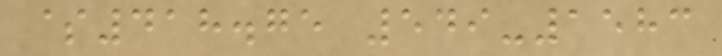$418.75 549-1583
